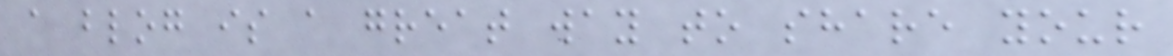a blog is a great way to share your
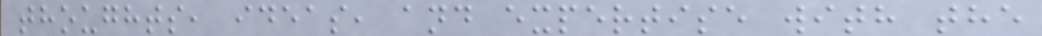thoughts, ideas, and expertise with the
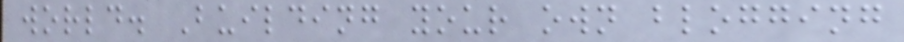world. Building your own blogging
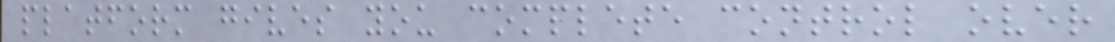platform gives you complete control over
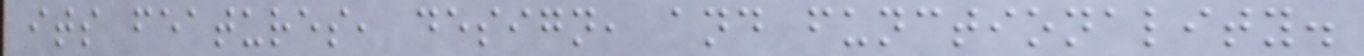its features, design, and functionality.
